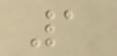1
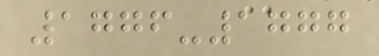1776-1777
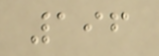196
